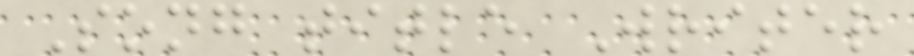Song title Writer
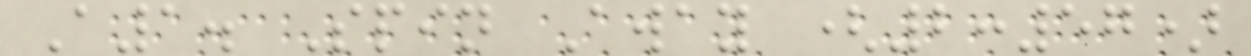A1. Spin Away (2:57)
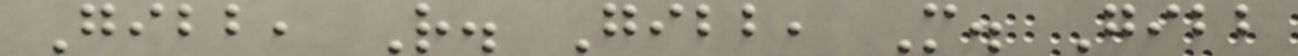Gibb, R. Gibb, M. Gibb
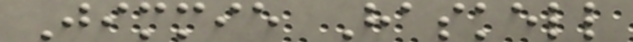Jimmie Haskell
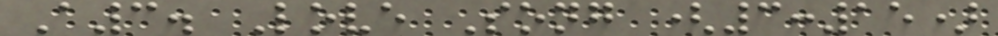A3. Love Song (3:15)
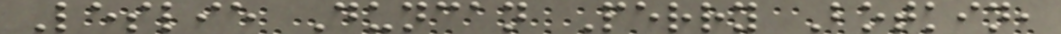Leslie Duncan Perry Botkin,
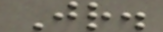Jr.
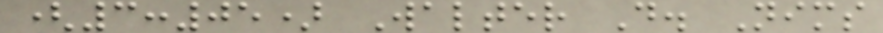(3:05) Walter D. Nims
